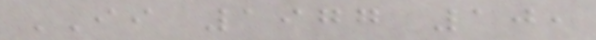II 1977 10,
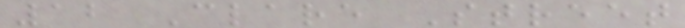12 Clare Street
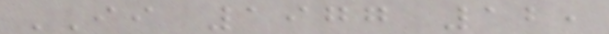II 1977 12,
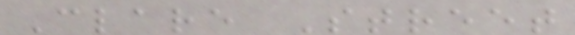Clare Street
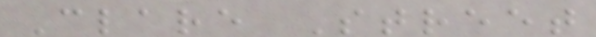Clare Street
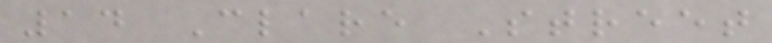14 Clare Street
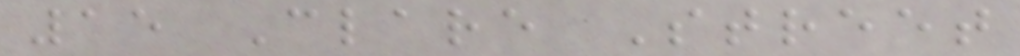15 Clare Street
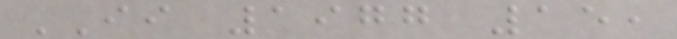II 1977 15,
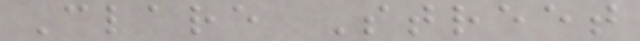Clare Street
